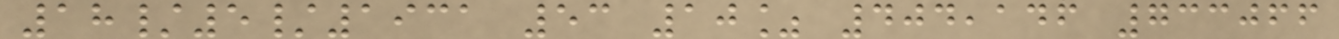18/5/1931 53 10% 404,146 733066
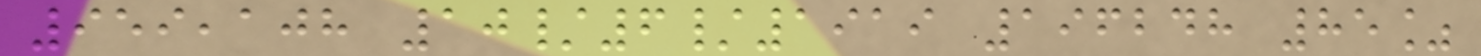959,108 10/6/1919 196248 85%
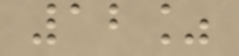12%
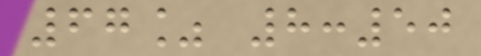67% 8:50
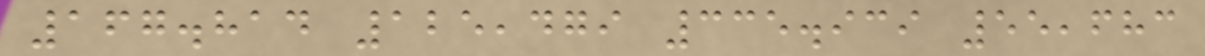167.814 125,479 335.939 55,683
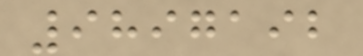9897192
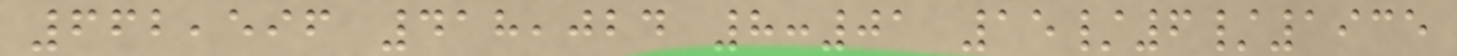662,596 418,024 8:01 15/6/1935
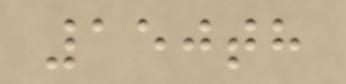150th
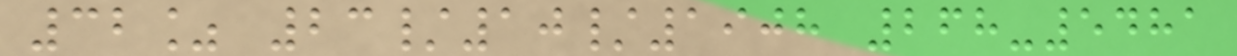32% 23/10/1908 268-5481
